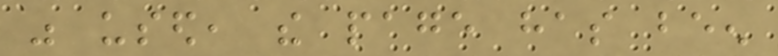was used, the page has been
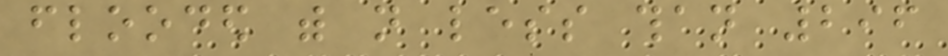flooded with not less than 296
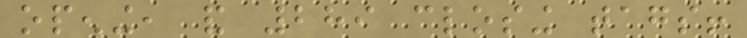opening, and 289 closing tags!
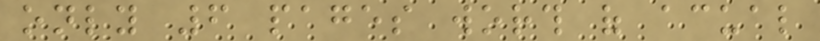only 6 pages worth of acual
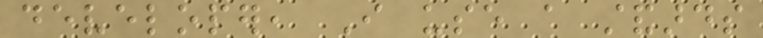developer, I use a standards
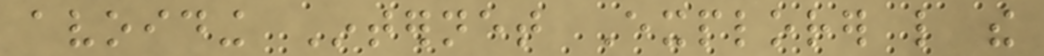avoiding Internet Explorer like the
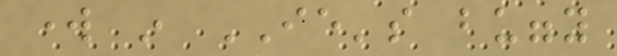work in IE's buggy
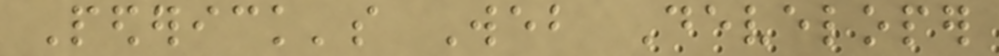Pederick's Web Developer
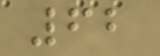62
